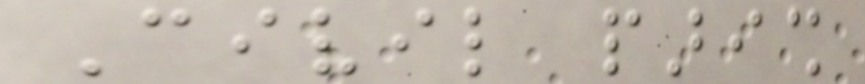Civil parish
